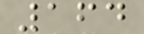164
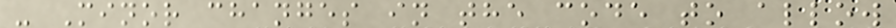- Minor changes in the code to allow
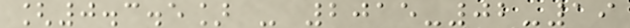[0.3.5] - 2015-02-19
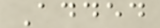Added
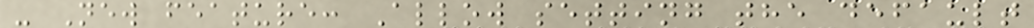- New feature: Allow setting the default
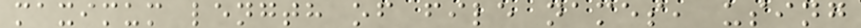maximum length of file names, using
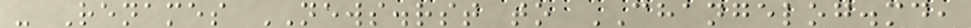- Renames NEWS.rst to CHANGELOG.md,
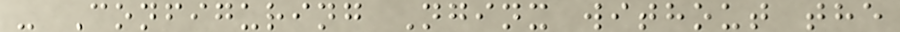- Configuring Nginx without the
